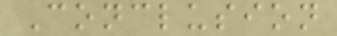Conclusion
